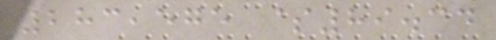283,575 $89.34
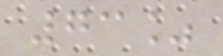73%
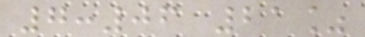7:06 21%
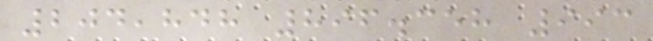204,848 896.358 993
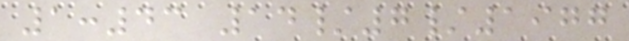1:43 14/7/1977
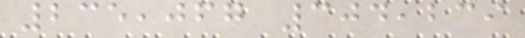235,067 304,239
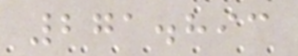271.893
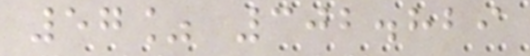57% 302.829
